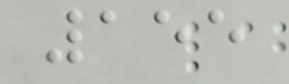155
